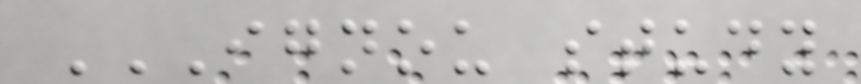IGNOU STUDY
